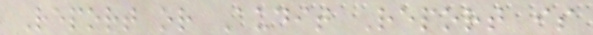Report or Audit Report is
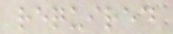required
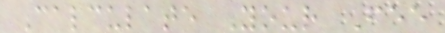Calculate Your Fee
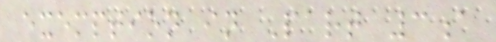exemption in Part 3a
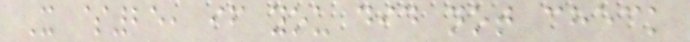X $25, if you did not check
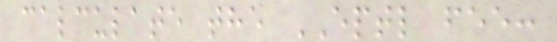calculate the EPTL fee:
